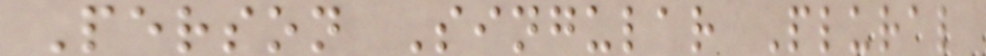Person Singular Plural
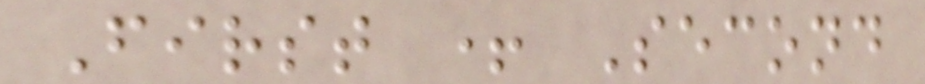First + Second
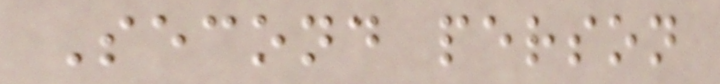Second person
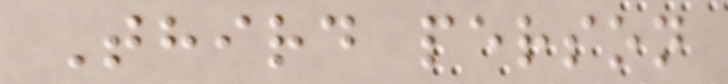Third person
